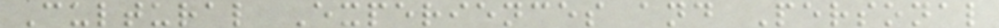Cultural Experiences and Personal
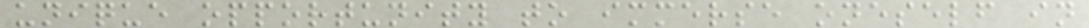unique opportunity to immerse oneself in
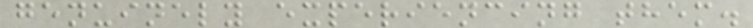genuinely experiencing them.
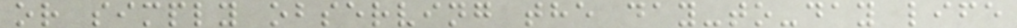or simply observing the day-to-day life
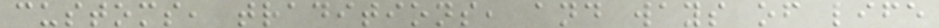customs, traditions, and ways of life
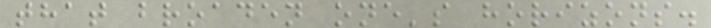that broaden one's horizons.
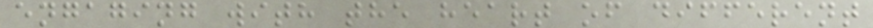engaging with the heart of different
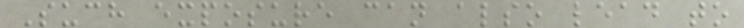Such exposure can also lead to
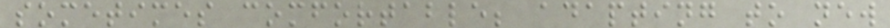sometimes comfortable; adapting to new
